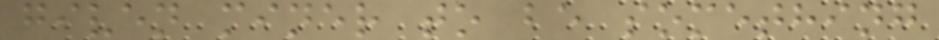given miner to be something
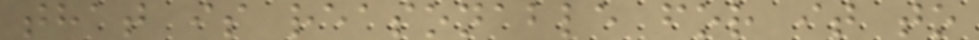that is reasonable for it to
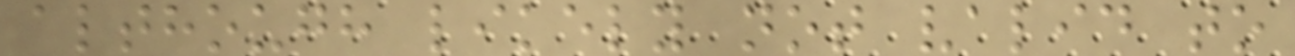although likely not valid to
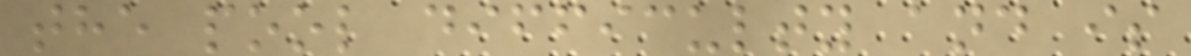the pool difficulty and is
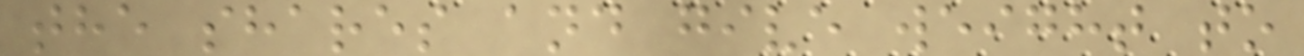the shares and give weight to
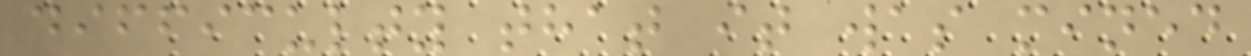difficulty that it was mined
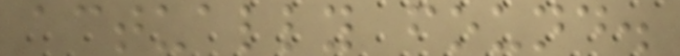actually found.
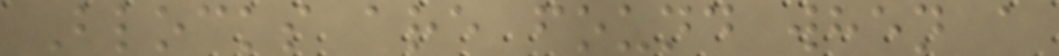Blocks are found when a
